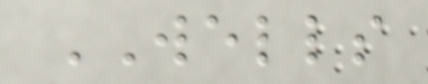WELLS
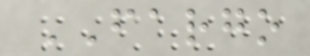FARGO
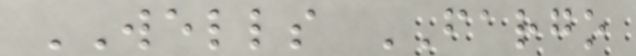WELLS FARGO
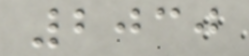2030
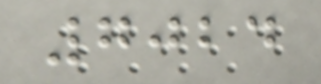7024
